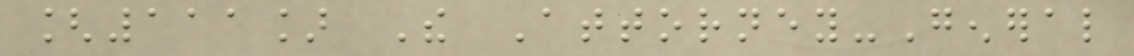[111] The Attorney-General
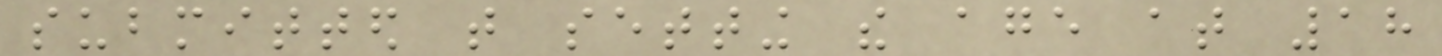submitted that setting the age at 18
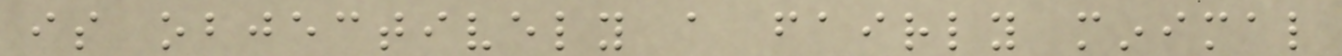is objectively a fairly minimal
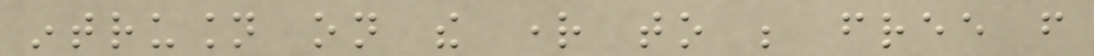intrusion on the right to be free from
